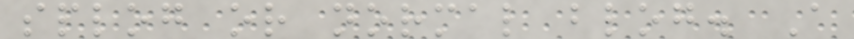splog or normal blog. A
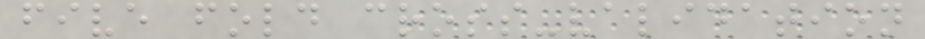five fold cross-validation
